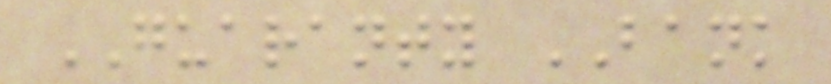GUARANTY BANK
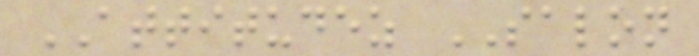ATTITUDEZ SALON
